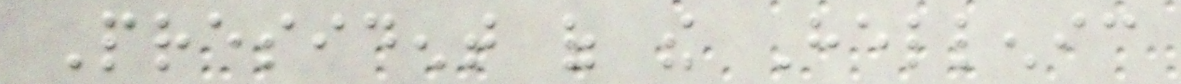President of the Hellenic
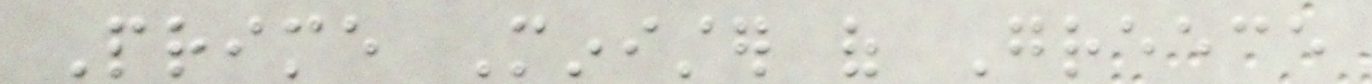Prime Minister of Greece
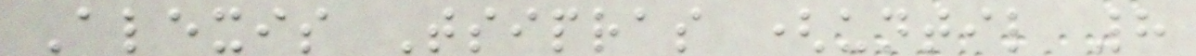Alexis Tsipras (until 8
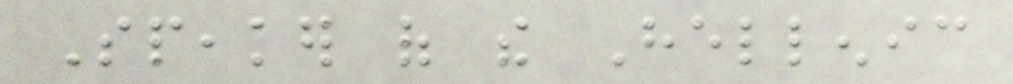Speaker of the Hellenic
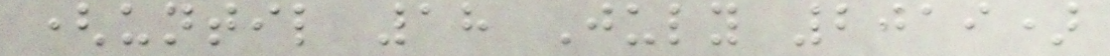(until 18 July 2019)
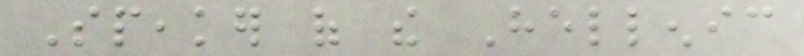Speaker of the Hellenic
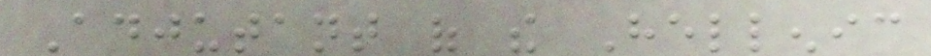Adjutant of the Hellenic
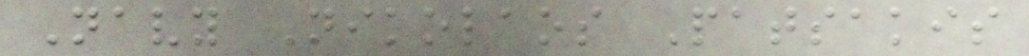Navy Nikolaos Patsakis
